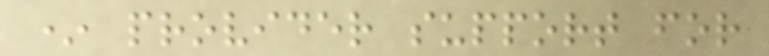* provider support for
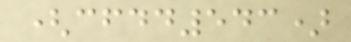(cfdd543)
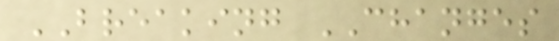BREAKING CHANGES
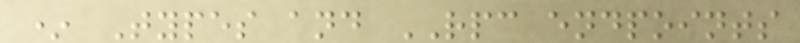* Types and RPC endpoints
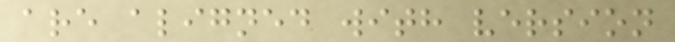are aligned with version
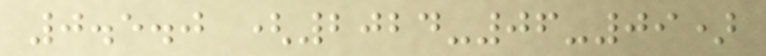0.5.0 (2024-06-09)
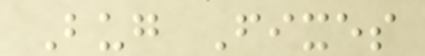Bug Fixes
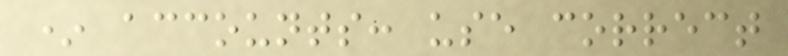* accounts: use correct
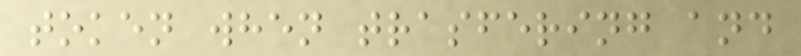token when trasfering and
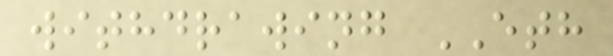withdrawing ETH
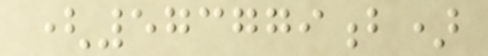(573779b)
